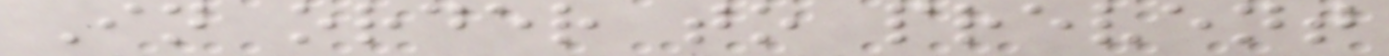In order to prevent
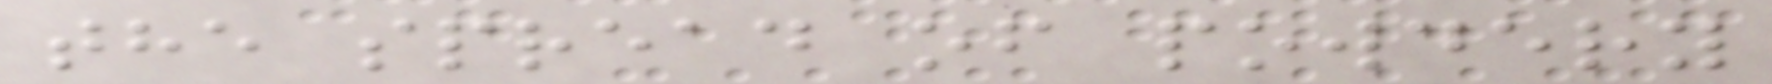the spread of powdery
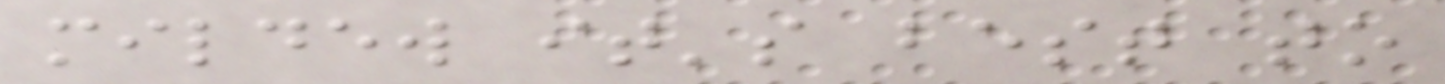mildew it's best to
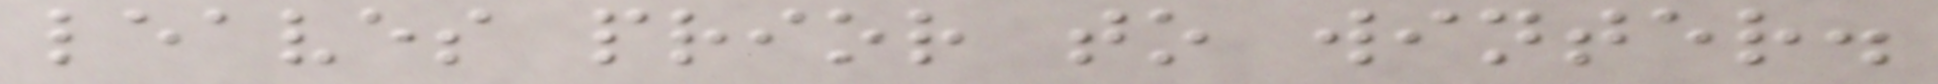leaves prior to winter.
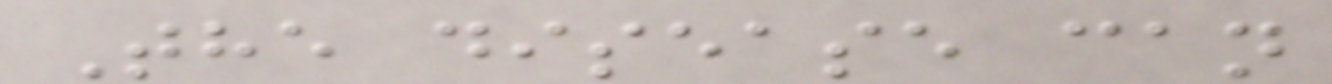The disease can
